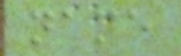name
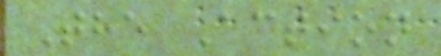The Action
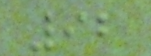92
